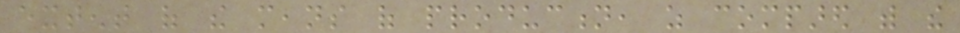extent of the means of production, as compared with the
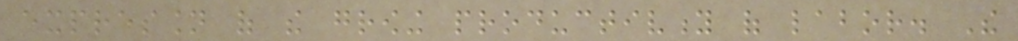expression of the growing productivity of labor. The
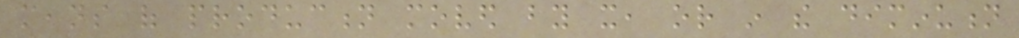means of production moved by it, or in the diminution
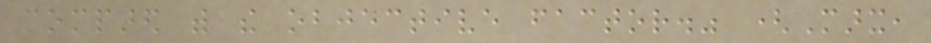compared with the objective factor." (Marx,
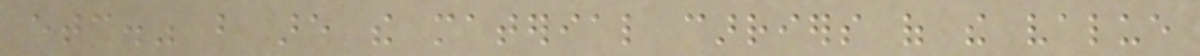etc." but are the material carriers of the value
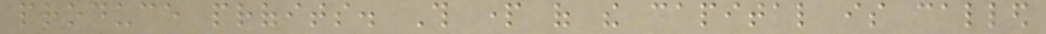produce profits. This part of the capital is called
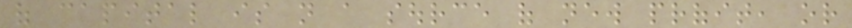of capital is not a source of new profit, or
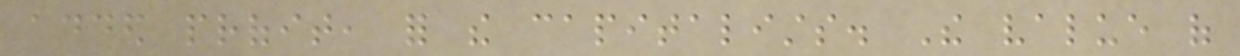added profit, for the capitalists. The value of
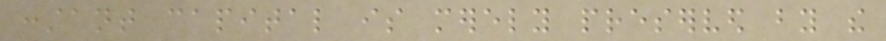constant capital is merely preserved by the
